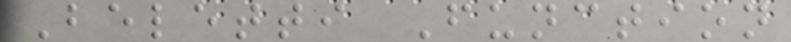Beletti Function
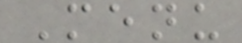Menu
